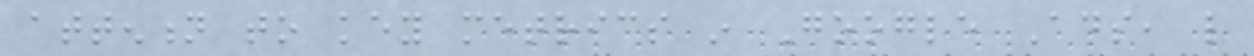attention to key metrics in Google Ads, like
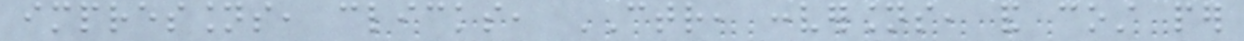impressions, clicks, CTR, conversions, and cost per
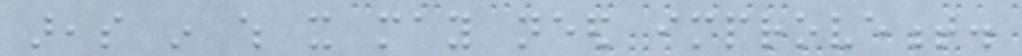areas in which it may need improvement.
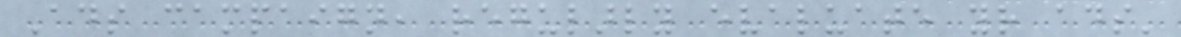Ads campaign, regularly evaluate your ads'
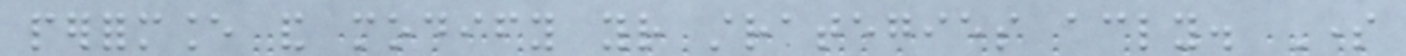performance and modify your strategies accordingly. Some
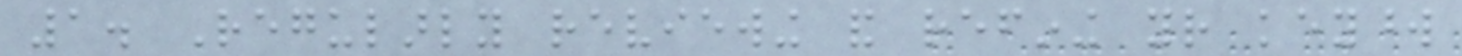1. Regularly reviewing and refining your keyword
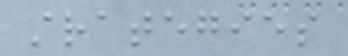strategies
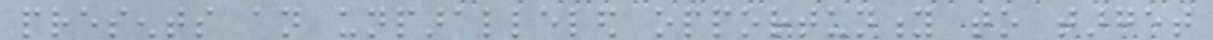presents an unparalleled opportunity to target
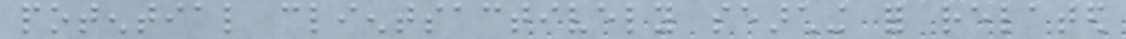potential clientsactively searching for related
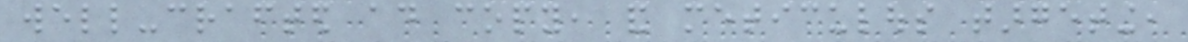well-crafted ad copy, and meticulous targeting,
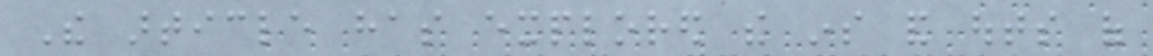The article has explored the ins and outs of
